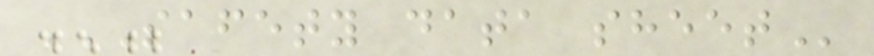SAFETY DATA SHEET
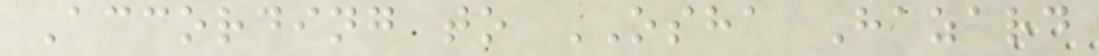According to OSHA Hazard
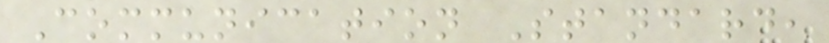Communication Standard,
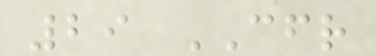29 CFR
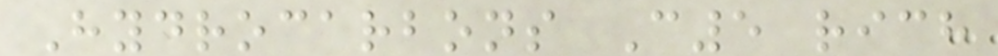Hydrocarbons C5 rich
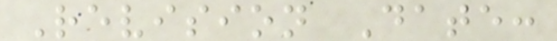Revision Date:
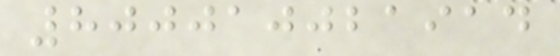800010021914
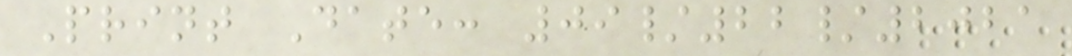Print Date: 09/22/2021
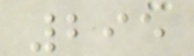295
